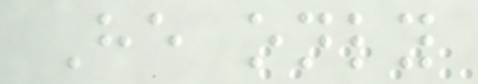He only
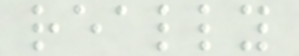really
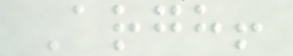Argh!
